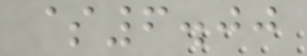$6.00
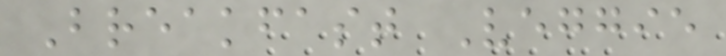Breakfast Veggie
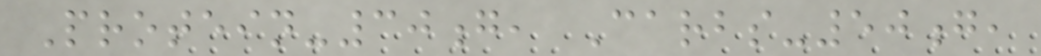Protein-30g, Carbs-50g,
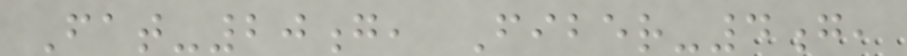Fat-20g, Fiber-4g,
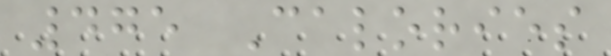475 Calories
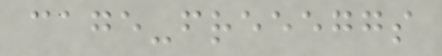cage-freeeggs
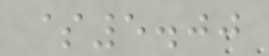$5.00
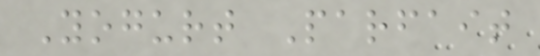Yogurt Parfait
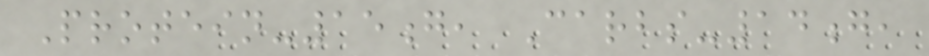Protein-15g, Carbs-14g,
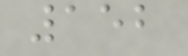152
